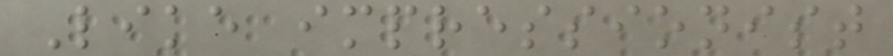Like impressionist
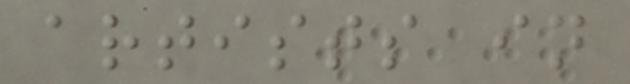artists in
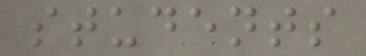students
